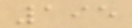195
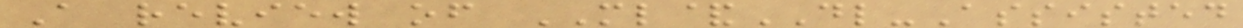A review of ML&DL-Assisted
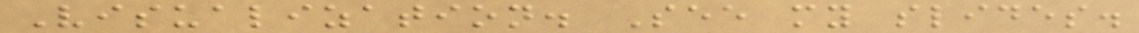Visualization. See my slides.
